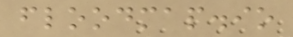floodmap.io
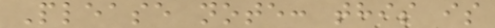Please note: this is
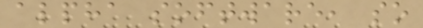alpha software, so
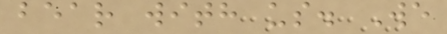bear with us. We
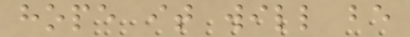hope it will be
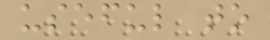useful to
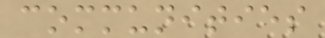communities
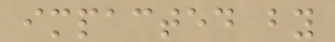impacted by
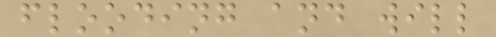flooding and will
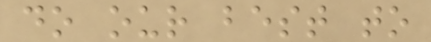do our best to
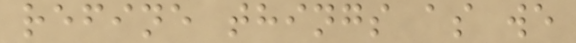refine things as we
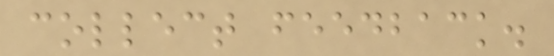collect feedback.
